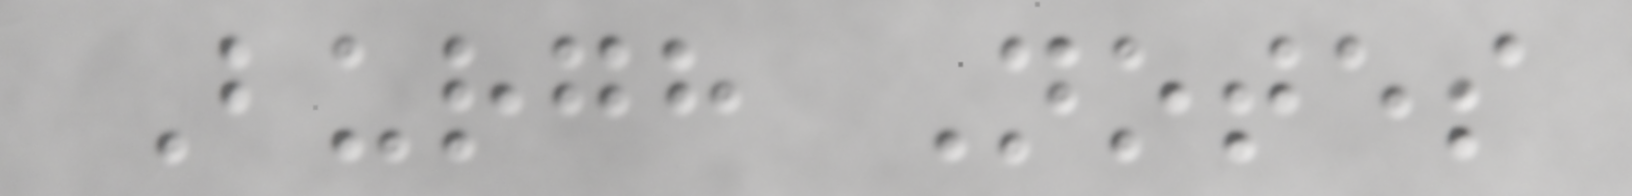Burgh Notes
